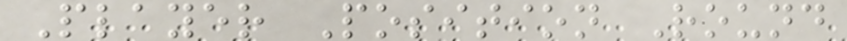Player Position Round
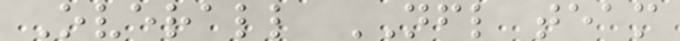Overall NFL team
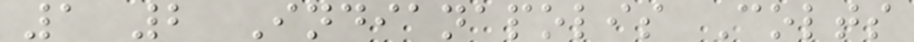1 2 Indianapolis Colts
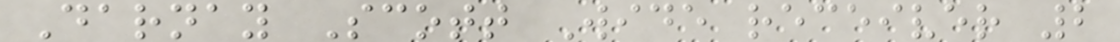Darnay Scott Wide receiver 2
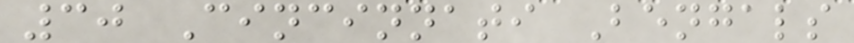30 Cincinnati Bengals
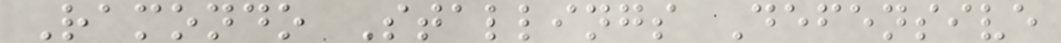Ramondo Stallings Defensive
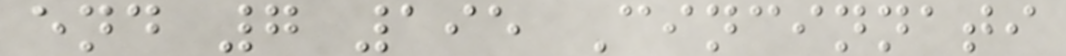end 7 195 Cincinnati
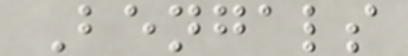Bengals
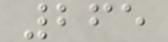265
